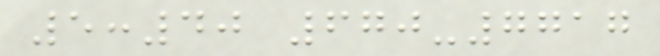5:40 670-7717
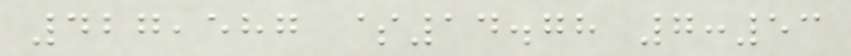427,587 $14.78 7:53
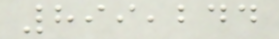899,244
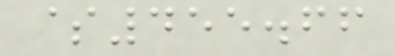$455.66
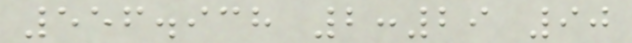556.938 2:29 90
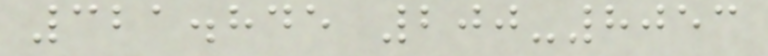321.845 200-8053
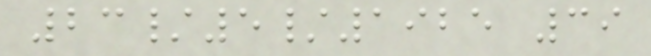23/5/1925 39
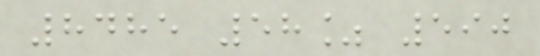8485 58% 590
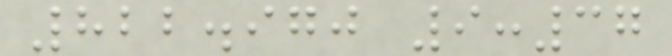822.970 9:37
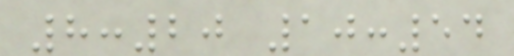8:20 10:54
